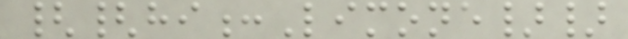{{hi:Limone}}
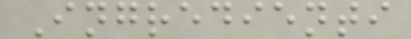Ingredienti
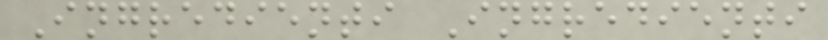Ingredienti Ingredienti
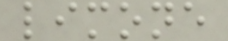limone
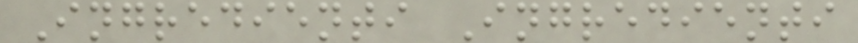Ingredienti Ingredienti
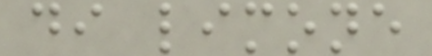di limone
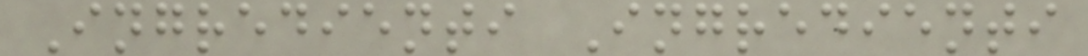Ingredienti Ingredienti
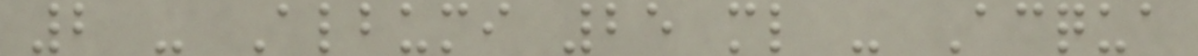2 - Albumi 25 ml - Acqua
